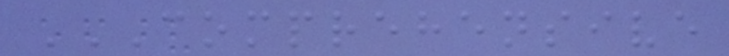COMPREHENSIVE
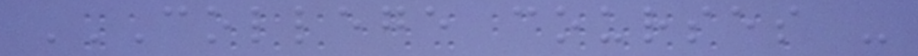COLLEGE COURSES -
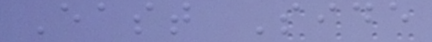East Side
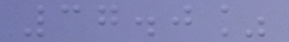37.0%
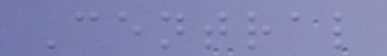Central
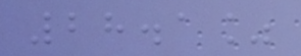28.1%
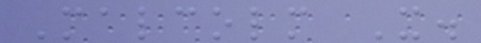Malcolm X.
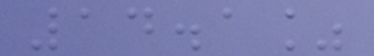14.1%
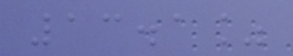13.1%
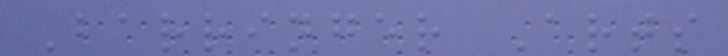Barringer Arts
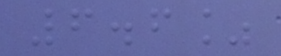6.6%
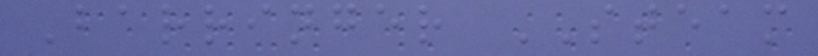Barringer STEAM
